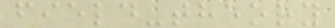field-theory
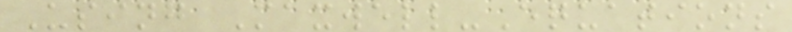Using Maxwell-Equations
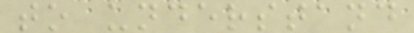to understand
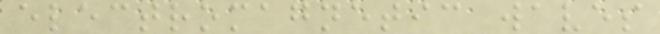electromagnetic waves
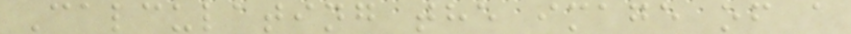Calculating the image of a
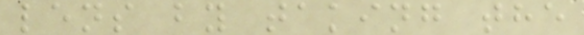lens by taking the
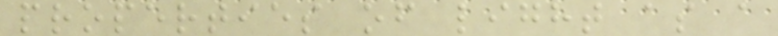properties of light as a
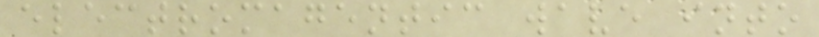electromagentic wave into
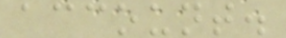account.
